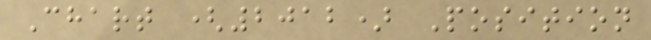Chart (2012) Position
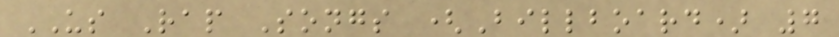US Rap Songs (Billboard) 7
